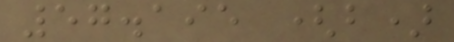57.195 (b)
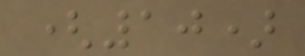(10)
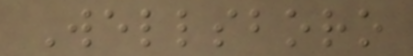Wellsboro
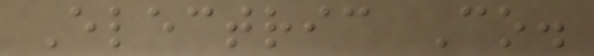Electric Co.
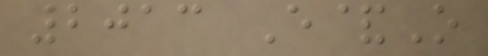2013 E&O
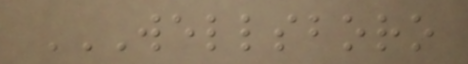WELLSBORO
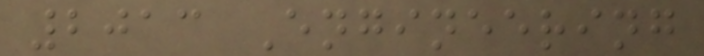2013 Engineering
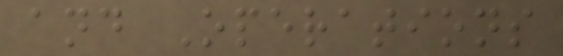and Operations
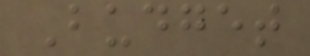Budget
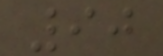90
